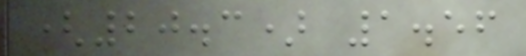(20.3) 1.56
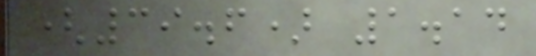(39.6) 1.14
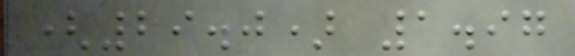(29.0) 1.97
